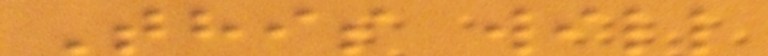This will
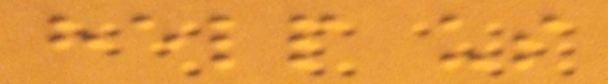help us
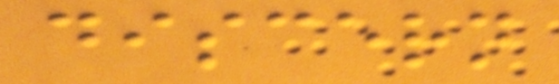discern
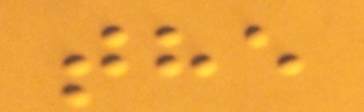the
